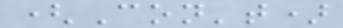(Con't)
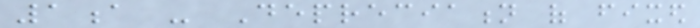1a - Depreciation of fixed
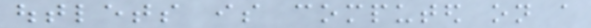outlets is computed on a
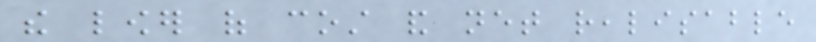the lower of cost and net realisable
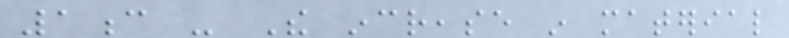1c - The increase in material
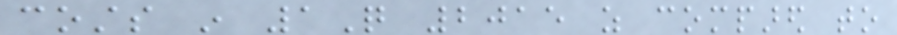costs in 1Q 2015 as compared to
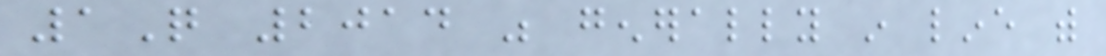1Q 2014 was generally in line with
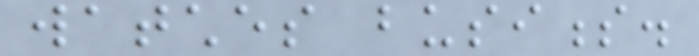watches business.
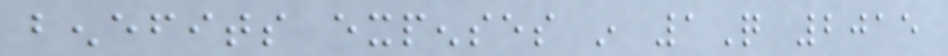benefits expenses in 1Q 2015
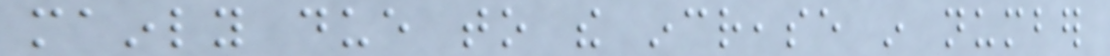mainly due to the increase in number
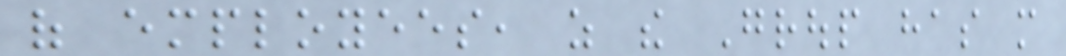of employees, as the Group has more
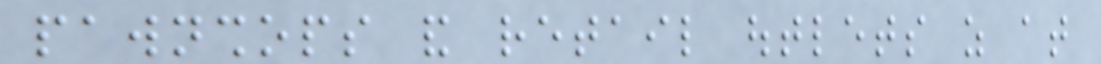pawnshops and retail outlets as at
